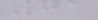71
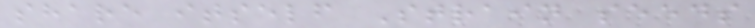share itself Strain seeds
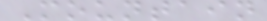Mountain
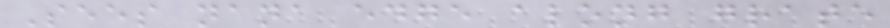Sees nana edge along grate
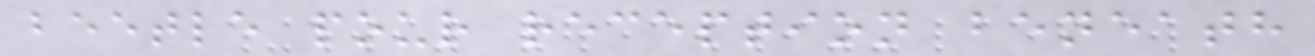beetle pour reception beneath
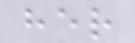her
